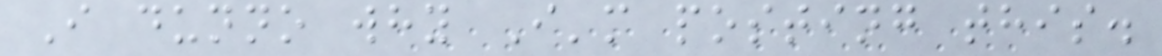I dunno why I'm posting this.
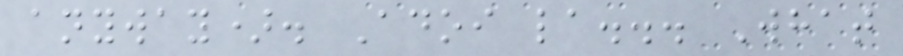anyway). Adoi la... What
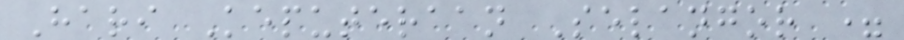Hari Keputeraan Selangor =
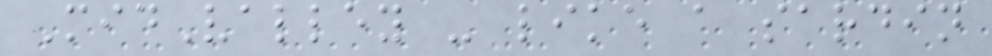MidValley - like a sardin
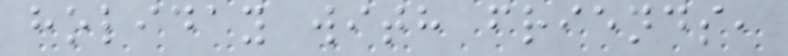holiday with friends,
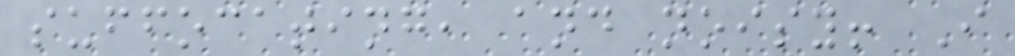suffocating, and noisy! I
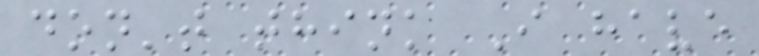don't think I have
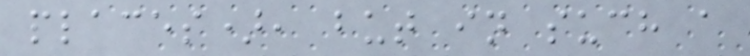places), but in such a
